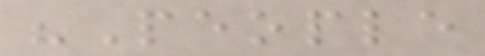"People
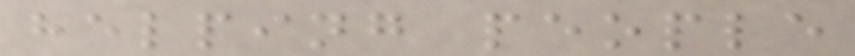helping people
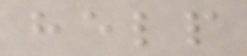help
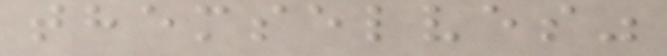themselves"
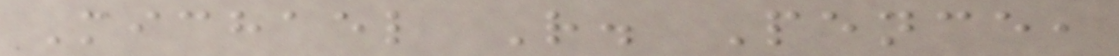Michael R. Pence,
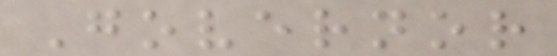Governor
